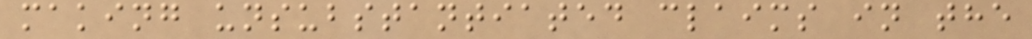making unsubstantiated claims in the
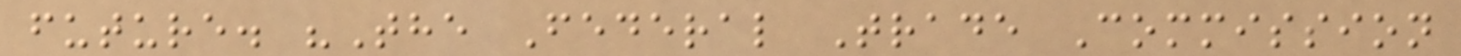future. "The Federal Trade Commission
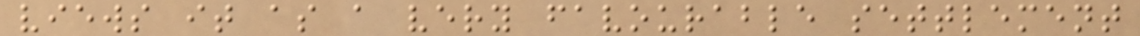views it as a very favourable settlement
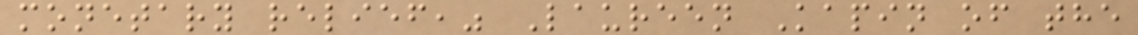monetary relief," Laureen Kapin of the
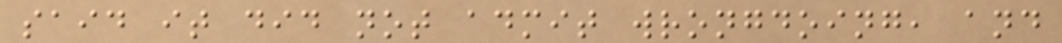said it did not admit wrongdoing, and
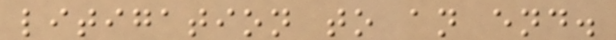litigation to an end.
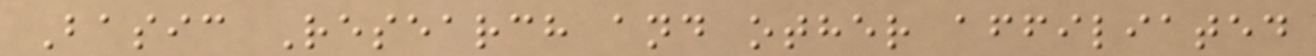Basic Research and other affiliated
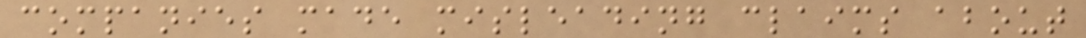companies made misleading claims about
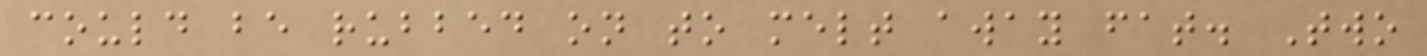could be rubbed on to melt away fat. Two
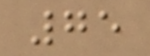75
